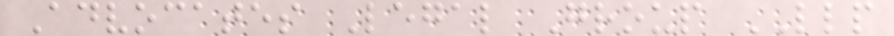Advocates Legal Group LLP
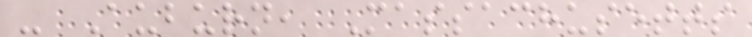- Auburn, Massachusetts
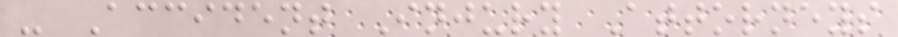- Accident Injury Attorneys
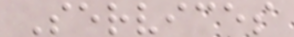Services
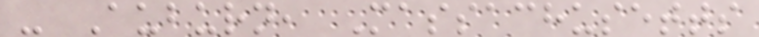- Auburn, Massachusetts
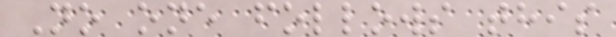No one follows this
